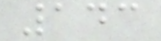143
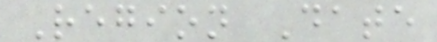Region Date
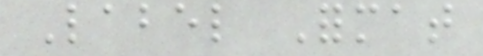Label Format
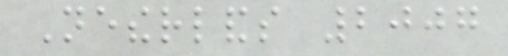Netherlands 2007
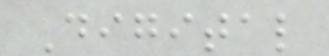Digital
